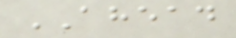AHEAD
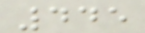445
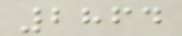2864
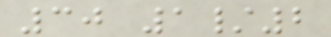30 1/2
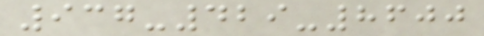937-429-8600
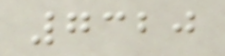7320
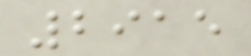2915
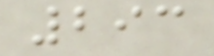293
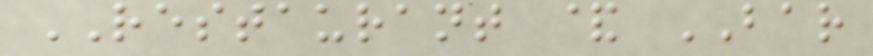RESTAURANT & BAR
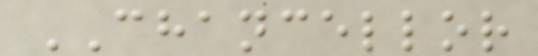CHANCELLOR
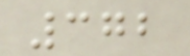372
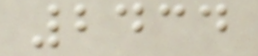2434
